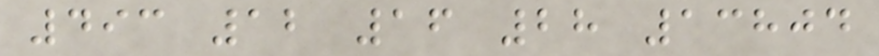493 12 16 28 13804
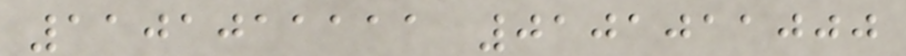1101011111 0101011000
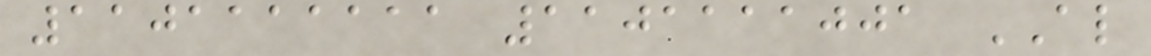1101111111 1101111001 AL
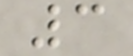3
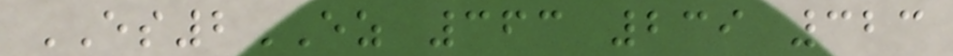ES2EZ 363 239 323
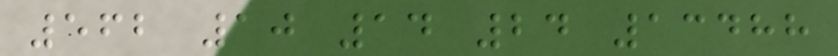562 10 14 24 13488
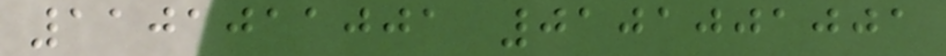1101011001 0101001001
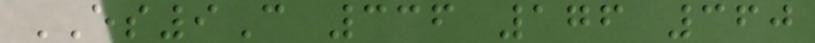ES9C 336 176 360
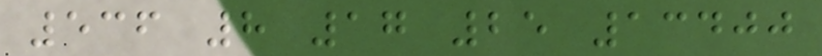536 8 17 25 13400
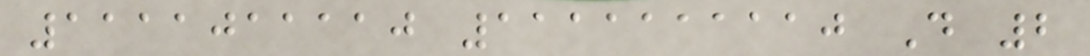1111011110 1111111110 D 2
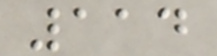114
